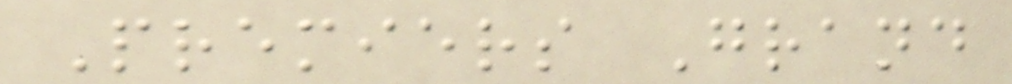Premiers Grand
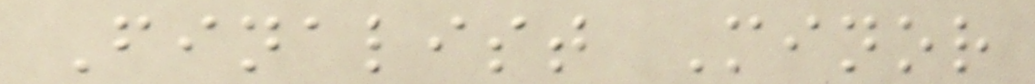Finalist Minor
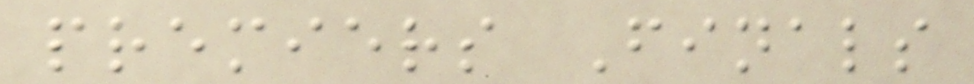premiers Finals
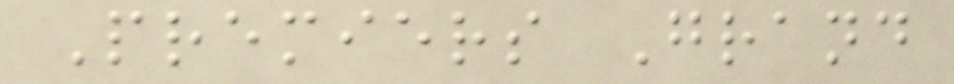Premiers Grand
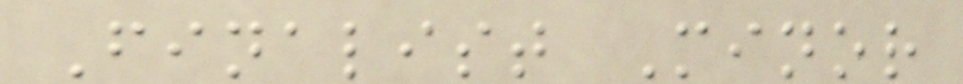Finalist Minor
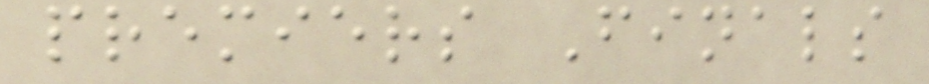premiers Finals
